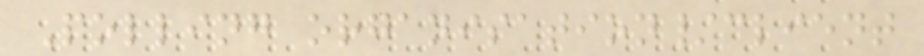Polling organisation/client
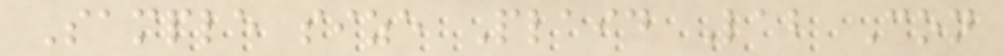Sample size Plaid Lab Con
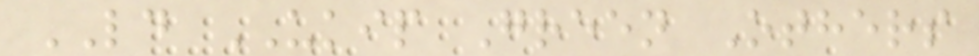LD UKIP Green Others
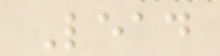Lead
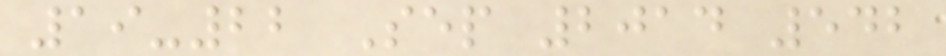19-22 Sep 2014 542
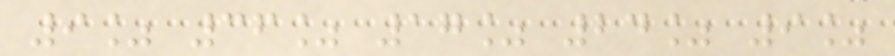9% 36% 17% 24% 9%
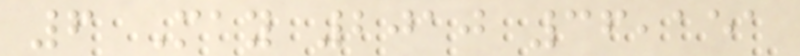6 May 2010 36,151
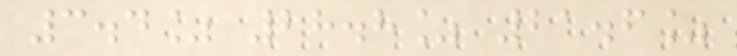3.4% 28.8% 21.6%
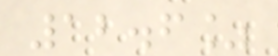12.6%
